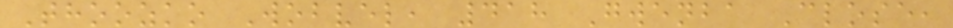Thoozko Wobvel, 418 Gwenba Close,
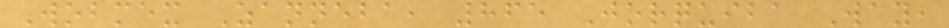Wobmex Zanneba, 865 Jorquiba Way,
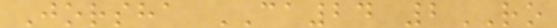Jorsha CA24 2RO
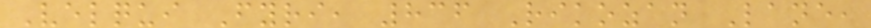Velqui Fyri, 836 Rikozan Lane,
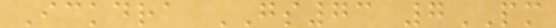Ickdra GS73 7PM
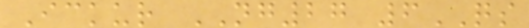Ickur NG27 6QS
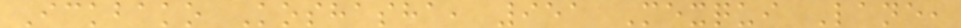Ickbako Koshasha, 951 Mexqui Lane,
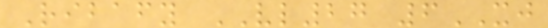Ribafy VL27 6XJ
